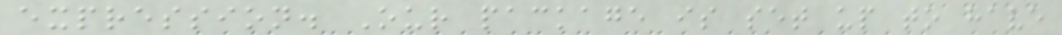expression. Our package is set up to have
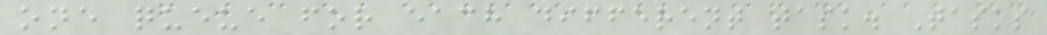one queue for each different task. Tasks
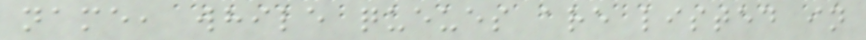name, while queues are listed in
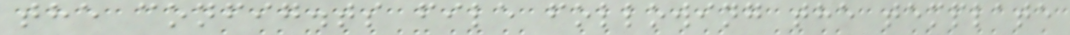the config.ts file following the template
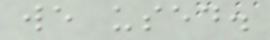we used.
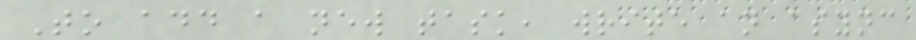To add a new task, write an async
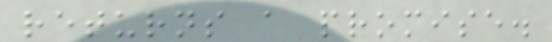returns a promise.
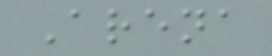Arena
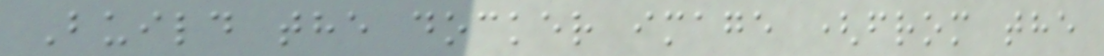Build the docker image (from the
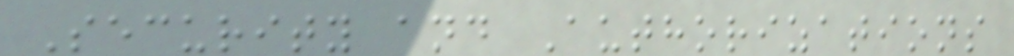Security and Authorizations
